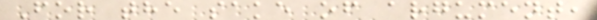For the sake of argument,
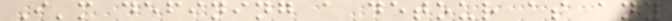I'm defining a detour as any
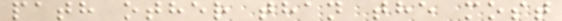path other than the most
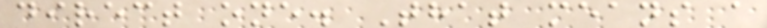direct one. That means a
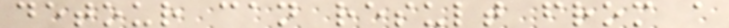detour can result from a
